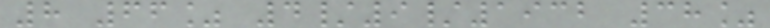8 66% 4/9/1932 38%
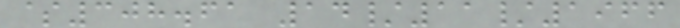$308.61 14/11/1966
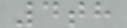4th
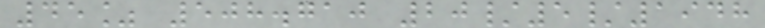45% 508.710 20/5/1948
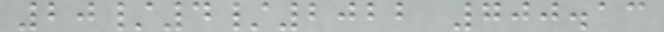20/4/2022 700.13
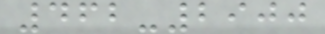462-2900
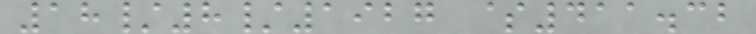18/8/1927 $411.32
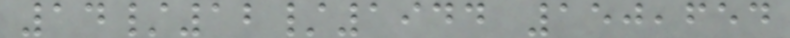14/12/1944 150,654
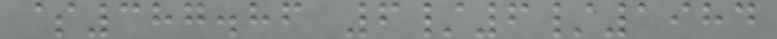$387.86 6/6/1984
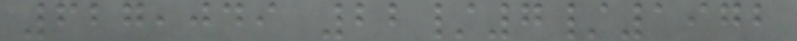627,049 22/7/1972
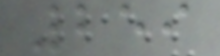259
